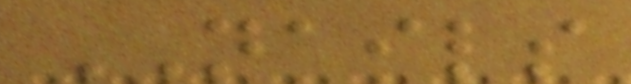NAILS
